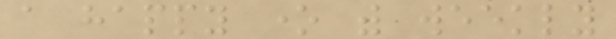a happy one with weekly
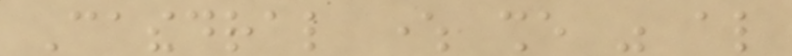Cathedral where she was also
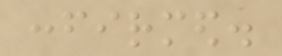confirmed.
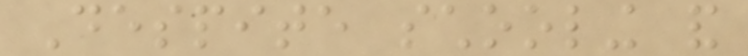Despite schooling and
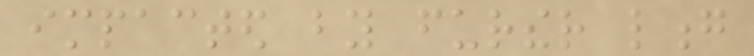impacted by further long
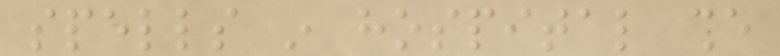spells in hospital she
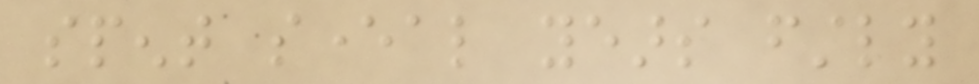spent several years firstly
